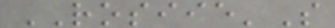ROSIIE'S
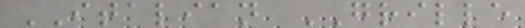ITALIAN GRILLE
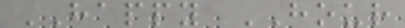HAPPY HOUR
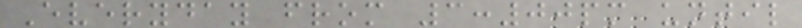Everyday from 3:00pm until
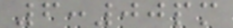6:00pm
